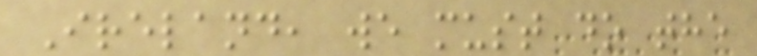Ireland, we must do the
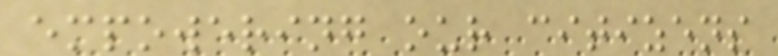empowering our citizens
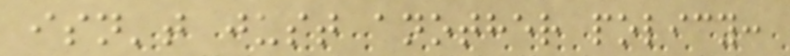isn't just another policy:
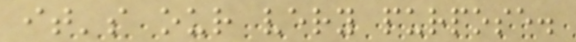it's our very purpose.
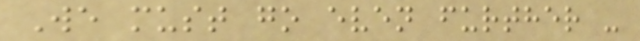We must go even further -
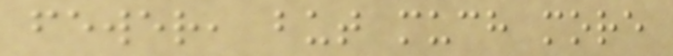fewer, but much more
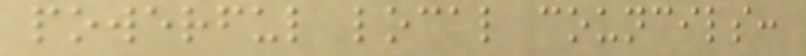powerful local councils:
